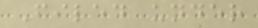Filed under
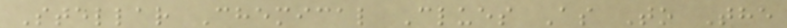Stellar Chemical Clues As To The
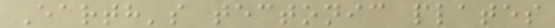Earth's tectonic plates
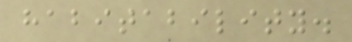habitability.
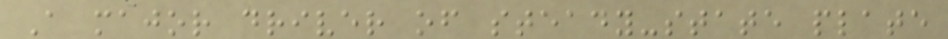A major driver of steady-state plate
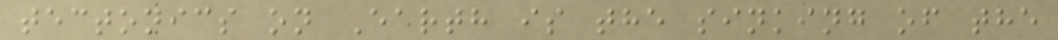tectonics on Earth is the sinking of the
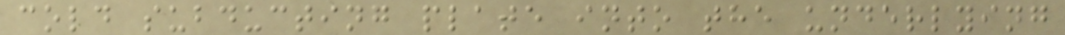cold subducting plate into the underlying
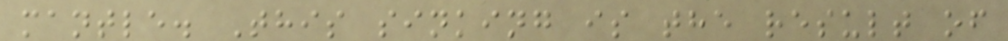mantle. This sinking is the result of
